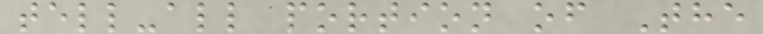tell-all portion of The
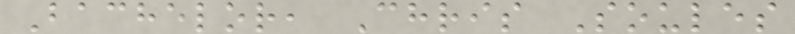Bachelor, Chris Soules
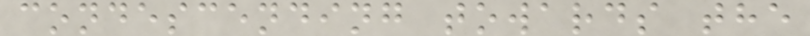condescending towards the
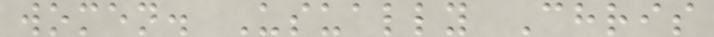women. Usually Chris
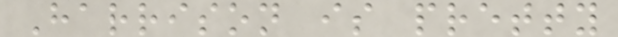Harrison is pretty
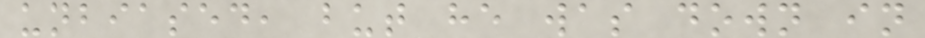unbiased, but he was down in
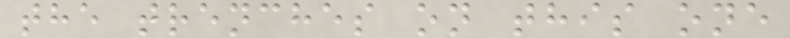the trenches on this one
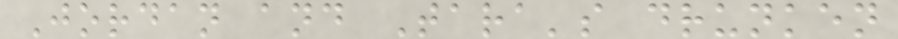Jordan and Tara's drunken
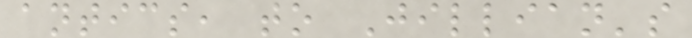antics, to Jillian's
